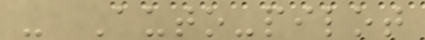- Auto-pilot
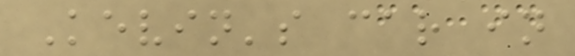Kevin's car in
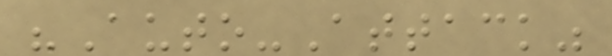"Auto-Attack"
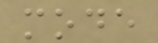mode
